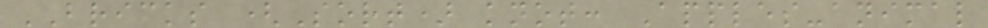BRICKS (Sort) knot: Apples-animal
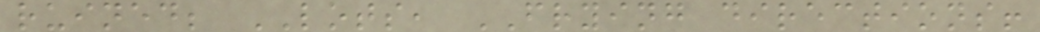ruined; LOTS, FRYING directions!
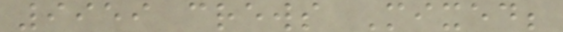9959 crews Mixed;
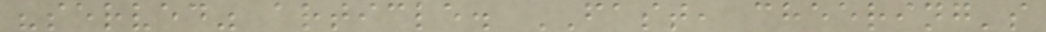"served" article. FAST, cheering's
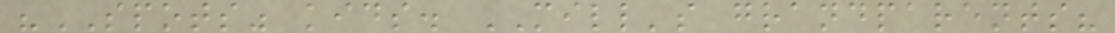"SPOTS" kids. MILL's grandparents?
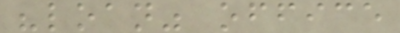"loan" office
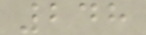248
